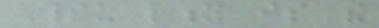Spirituality is the
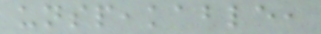unspeakable,
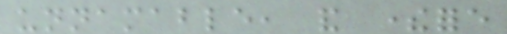unnamable, and therefore
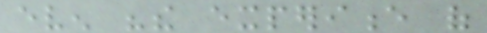even "the experience of
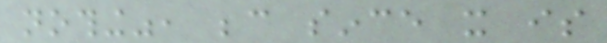nothing", because since it is
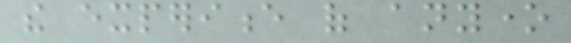the experience of anyone
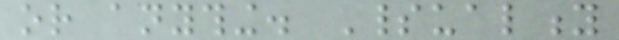or anything. Spirituality
